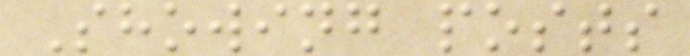Showing posts
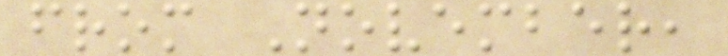from November,
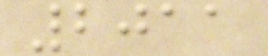2011
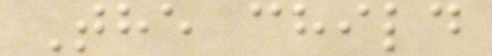The child
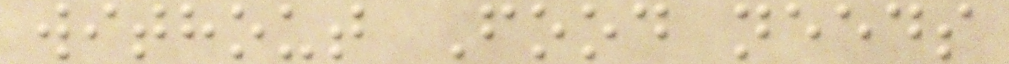without Food needs
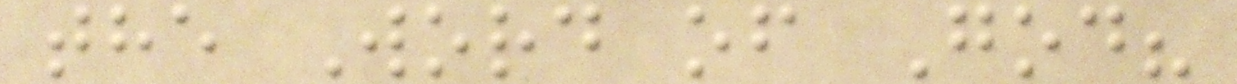the Word of God?
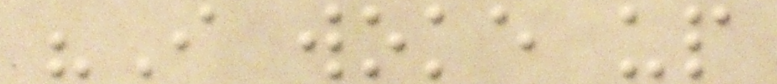"I woke up
